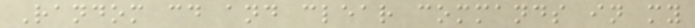Random cd and clear commands in my
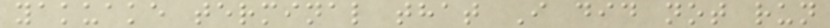yakuake terminal that I did not run
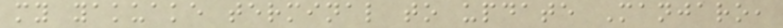my yakuake terminal to update Manjaro,
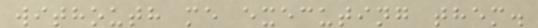withouth me executing them.
